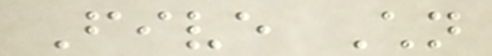Five Children
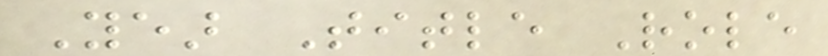Year Title Role
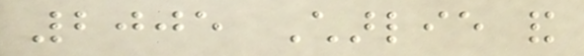2005 Charlie and
